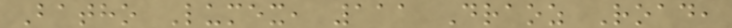Batho Lumex, 111 Draoz Road,
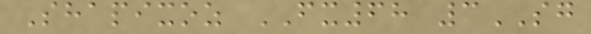Shapixoz FX68 3SG
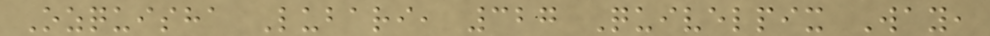Ozquisha Lubari, 327 Quivelpix Way,
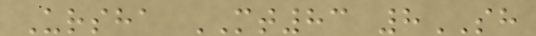Ursha MT83 8SH
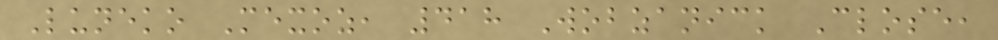Luneko Mexoz, 418 Wobzanick Close,
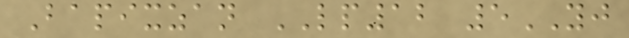Bapixzan LP12 5YJ
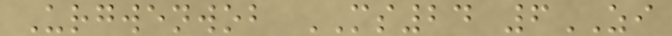Urgwenwob MS24 6ZI
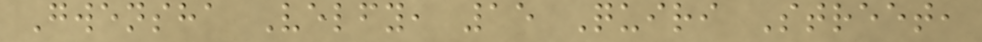Gwensha Velfy, 15 Quiri Street,
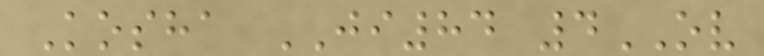Kosha JI84 4OV
